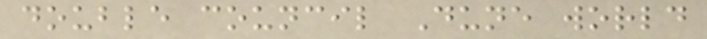double council Dune world
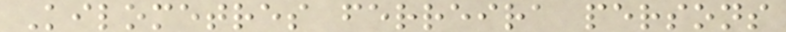Kilometres ferreira persons
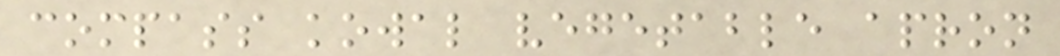compass kowal vegetable apron
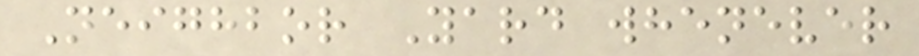Neighbor Yard whenever
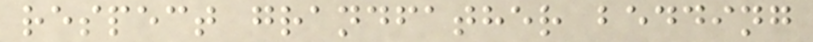respect grandfather bedding
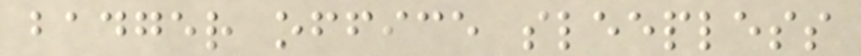badger office sleepless
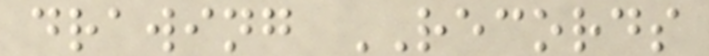drawing RECORDS
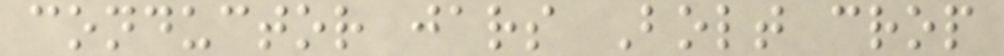conductor jars Bolt crop
